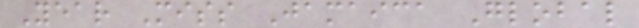Year Miss Jamaica Global
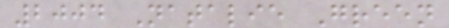2004 Natalie Green
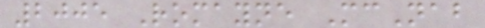2005 Romayne McNab
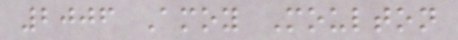2006 Amoy Moulton
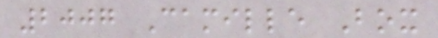2007 Camille Box
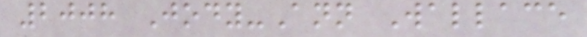2008 Jody-Ann Wallace
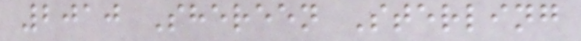2010 Shereen Sterling
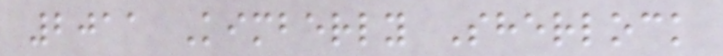2011 Kimberly Sherlock
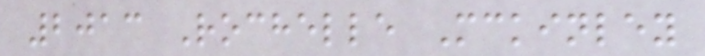2013 Rochelle Mckinley
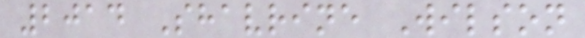2014 Shavrine Wilson
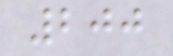200
